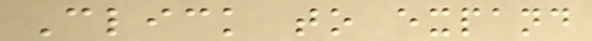Click to expand
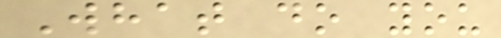What do you
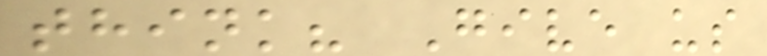think? Give us
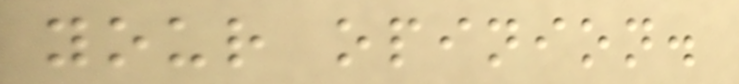your opinion.
